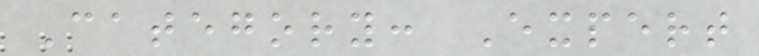Category: Expert
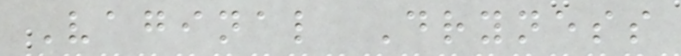Vaginal Dryness
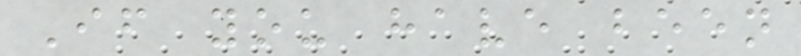If you have been
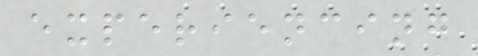experiencing
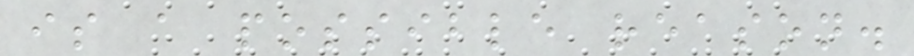is a possible reason.
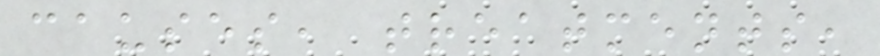causes, treatments,
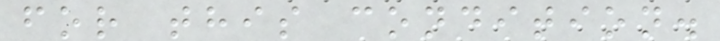for this condition.
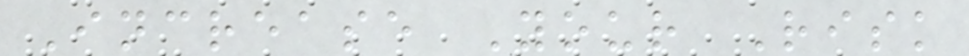Increase Your Risk
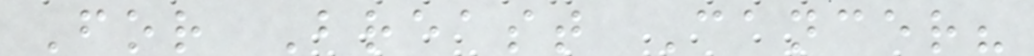For Breast Cancer?
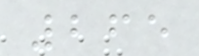265
